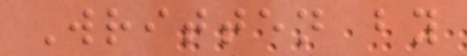Written by
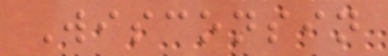Wisconsin
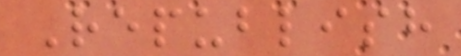Republish
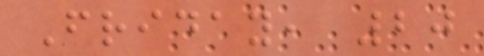Friday, 20
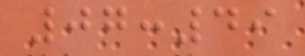07:49
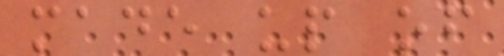made up of
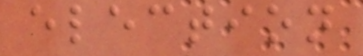election
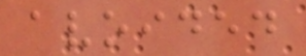avoided
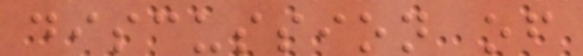discussion of
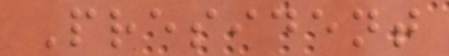President
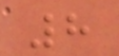8
